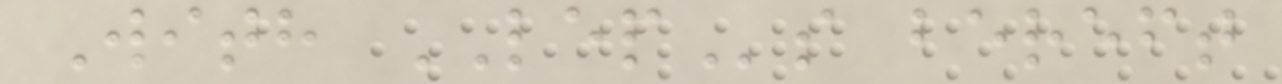With LEPs bereft
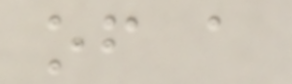of a
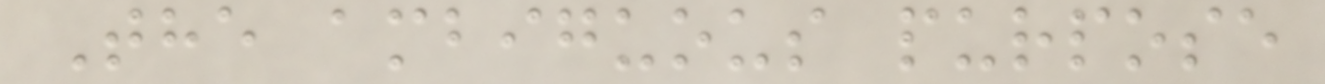The ambiguous purpose
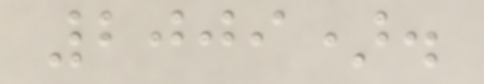2009).
